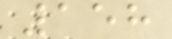158
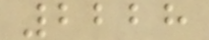2228
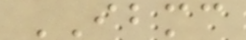IBMC
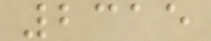2315
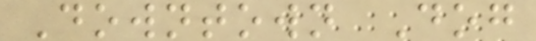Downtown Dog
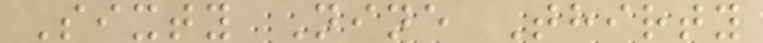Sixty Nine Thirty
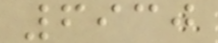6930
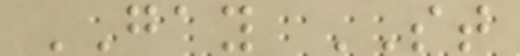GAY ST
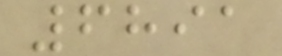6891
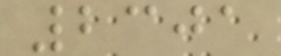2301
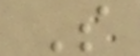S
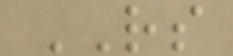RS
